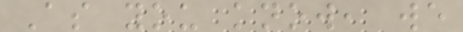As you know, we
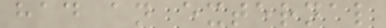had an external
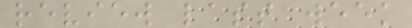review last week
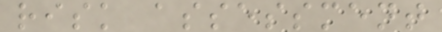risk assessment
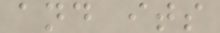and its
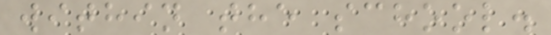within the school.
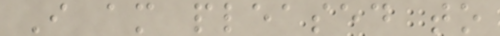I am pleased to
